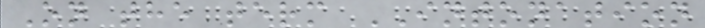On the term INTONATION
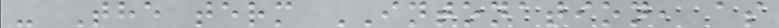- The term INTONATION, as
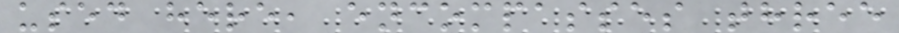used here, encompasses three
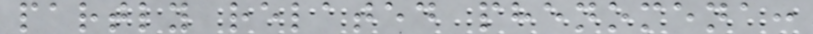partly related phenomena:
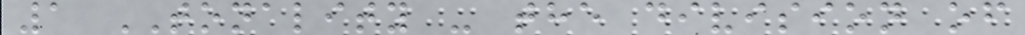1 TONALITY - the division of
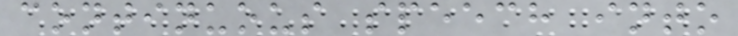continuous speech into
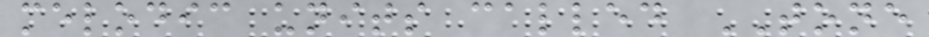melodic units called TONE
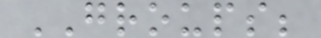GROUPS;
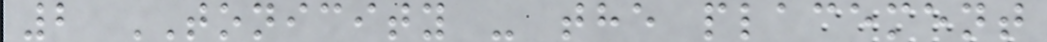2 TONICITY - the placement
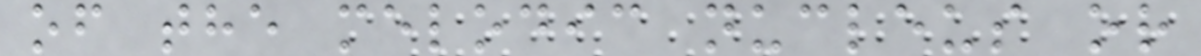of the melodic nucleus or
